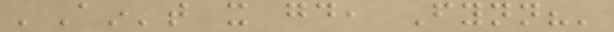'Ain't it good, Fynn?'
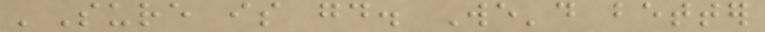'Sure is good. We'd better
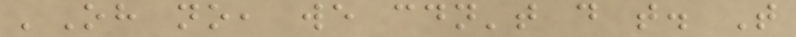'Oh no, we couldn't do that. That
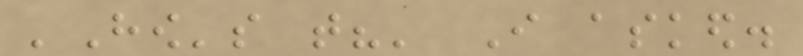'How's that?' I asked.
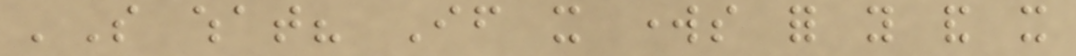'So what? If it works for you and it
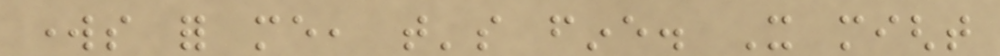works for me, that's fine. It might
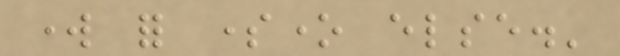work for someone else.'
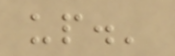up.'
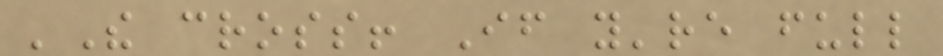'The cross! If you're full
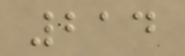214
